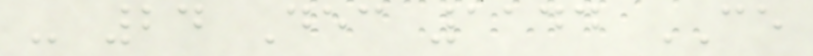- 24 Dec 1144 CE
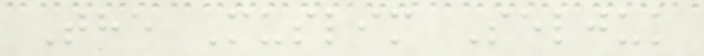The Muslim Seljuk
